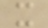x
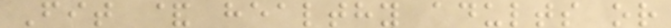Fit & healthy adults or
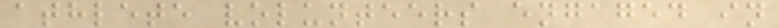athlete volunteers engaged in
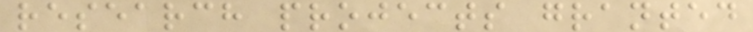research projects granted
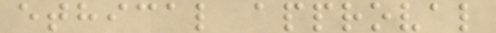ethical approval
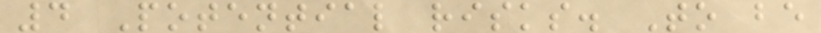4 Potential risks. To be
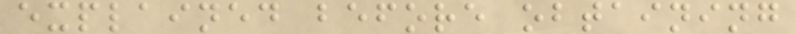explained before obtaining
